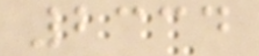2334
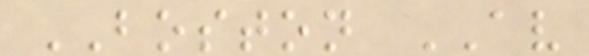BOSTON AV
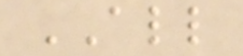ALL
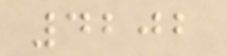4202
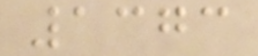1373
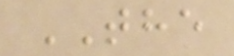THE
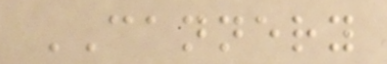CANNERY
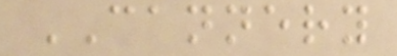CANNERY
